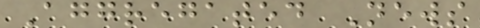Aggregated News
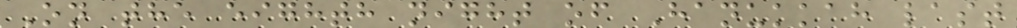On the eighth night of Hanukkah last
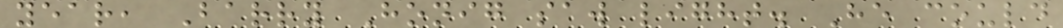year, Barry Honig saw light. He could
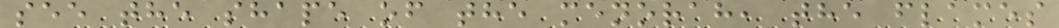see the shape of the menorah, the flames
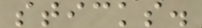sticks.
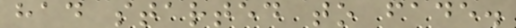had started to fade.
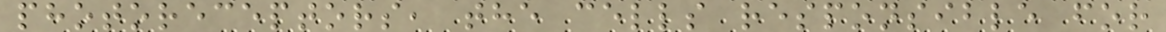photoreceptors, the cells responsible for
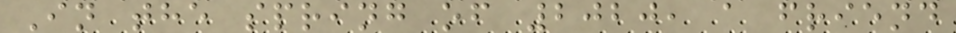In the spring of 2020, a friend
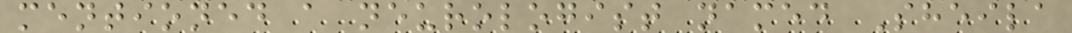mentioned a neurologist named Sheila
